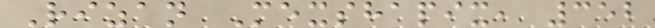Rizan Mexshapix, 352
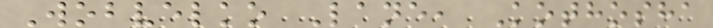Wobvelko Lane, Kothosha
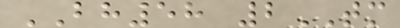BH58 2TM
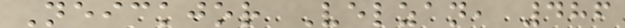Neickjor Velzan, 486
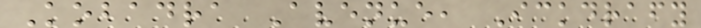Kobadra Avenue, Ickdrafy
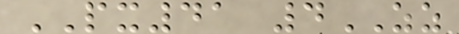PX41 4ZZ
